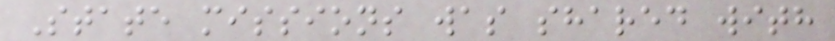State missions was shared with
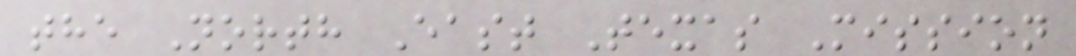the North East Texas Mission
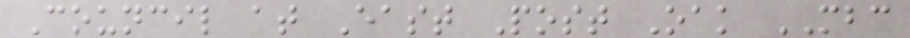Council at East Post Oak MBC
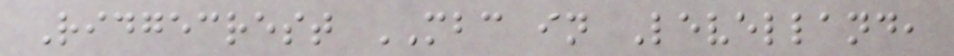Ridgecrest MBC in Levelland,
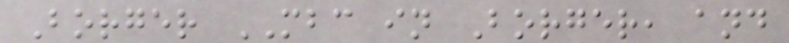Borger MBC in Borger, and
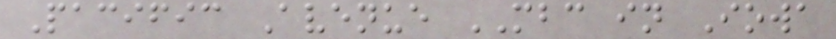Pacific Avenue MBC in Iowa
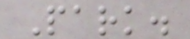Park.
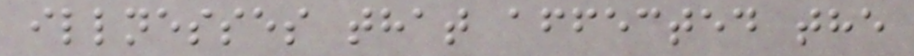illnesses that affected the
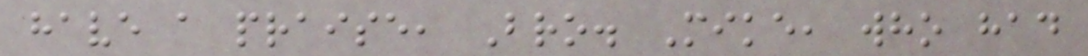have a praise, Bro. Mike, who had
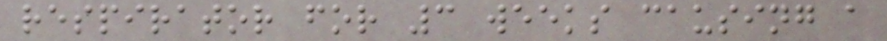respirator for 3 weeks causing a
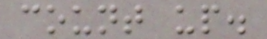count up.
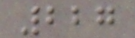227
